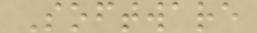Software
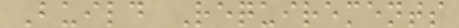Build Requirements
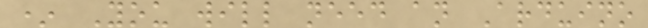* You will need an Arduino
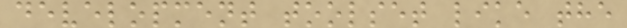development toolset like the
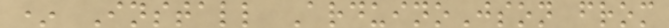* Install ArduinoJson from
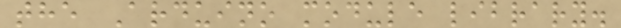the Arduino module library.
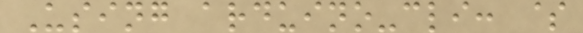Using arduino-cli: $
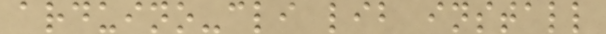arduino-cli lib install
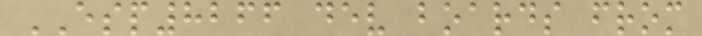ESP8266 dev boards from
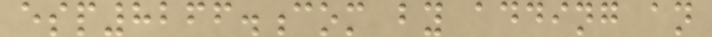esp8266.com by adding an
